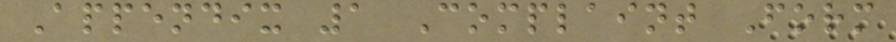Appendix 1 Complaint Form
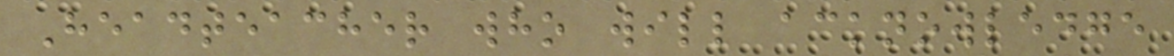Headteacher who will acknowledge
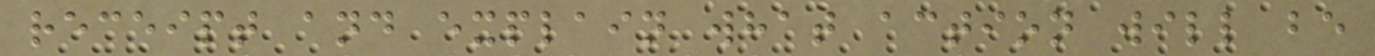receipt and explain what action will be
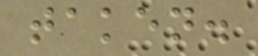taken.
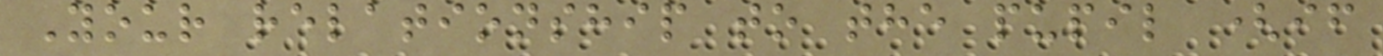Your relationship to the pupil (if
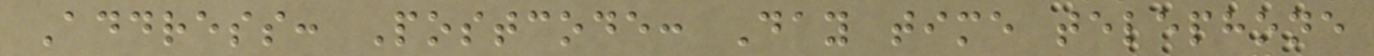Address: Postcode: Day time telephone
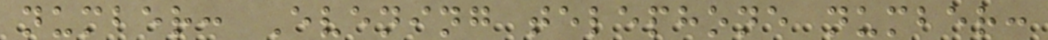number: Evening telephone number:
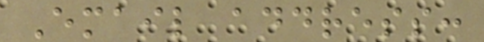Email address:
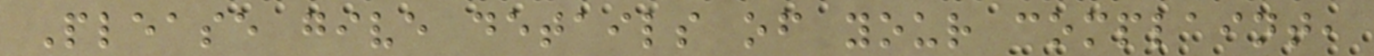Please give details of your complaint,
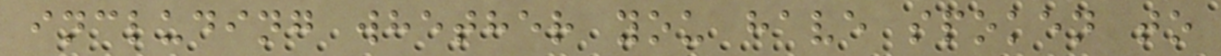including whether you have spoken to
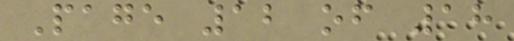Page 12 of 18
